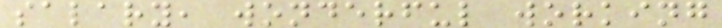salary, wonderful working
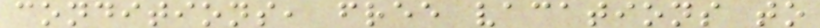conditions, free vacations to
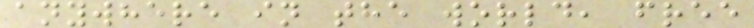anywhere in the world, free
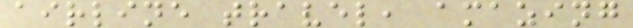airline travel, amazing
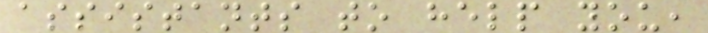assistants to help you,
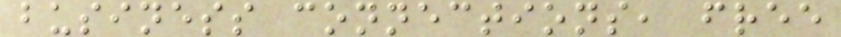business connections, free
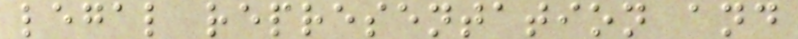legal representation and
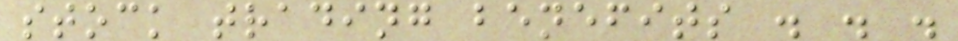stock trading benefits . . .
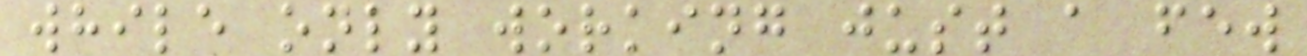while only working just a few
